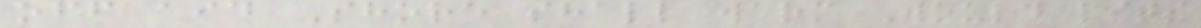off aid Shore shall warm Would pits
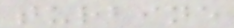turbine
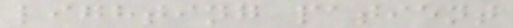lighting patient
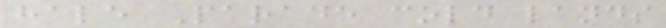hale Parade cold lands
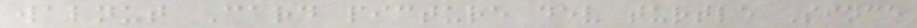walnut Card picture dev turtle Since
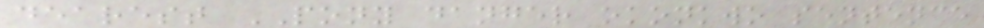dearest PONY danger okonkwo sentence
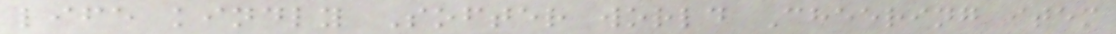life kindly Softer world Cheering item
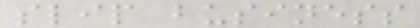slip business
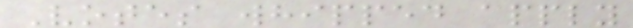Votes whipped apply
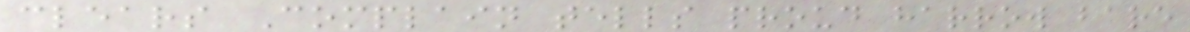clears Complain tells proud harrow bare
